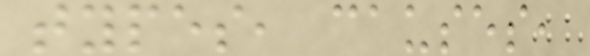types, causes,
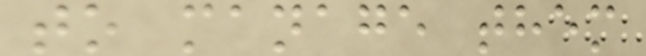to manage them
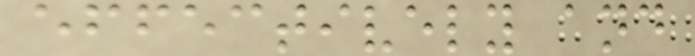effectively and
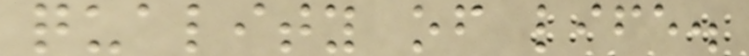quality of life.
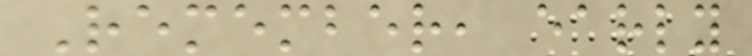Remember, early
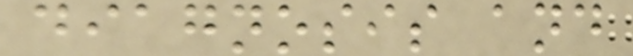diagnosis and
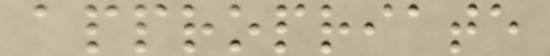appropriate
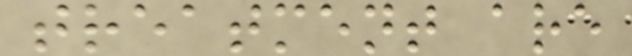treatment are
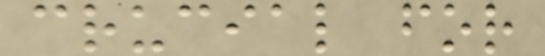crucial for
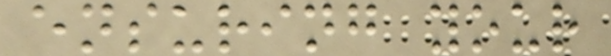ensuring your
